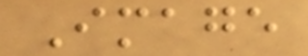Image
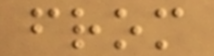from
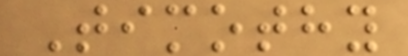Timothy
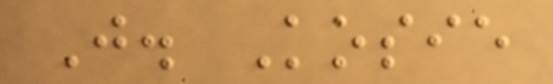J. Kosie
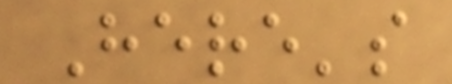Here's
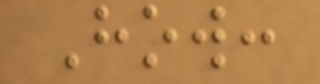How:
